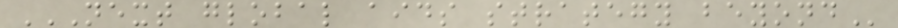NEXT GLOBAL AIDS STRATEGY BEYOND
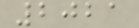2021
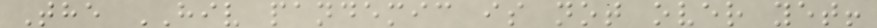The HIV pandemic is not over yet!
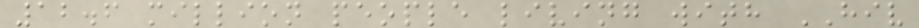12.6 million people living with HIV
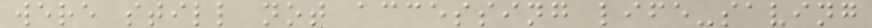were still not accessing life-saving
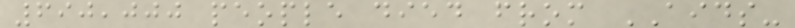690,000 people died from AIDS-
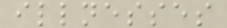illnesses
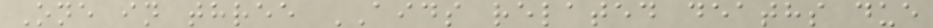One in three AIDS related deaths due
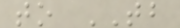to TB
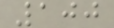100
